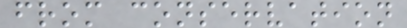from conservation
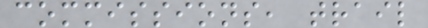commissions, trail
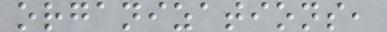organizations,
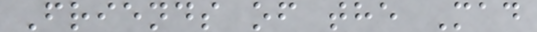Friends of the Mad
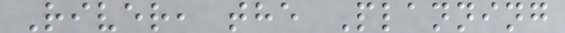River, the Planning
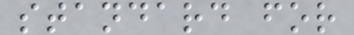standard for
